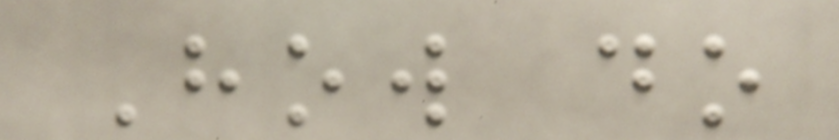How do
